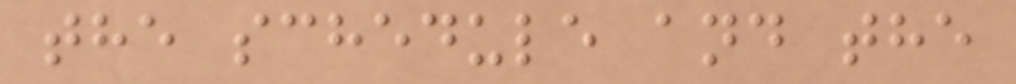the schedule and the
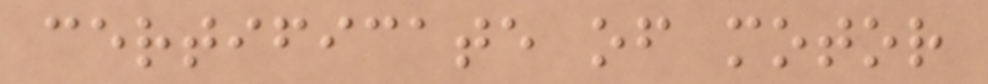certificate of motor
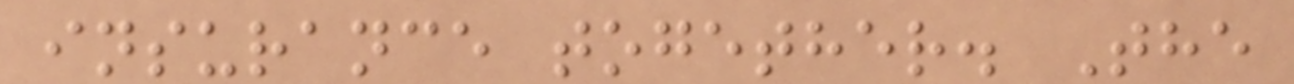insurance together. The
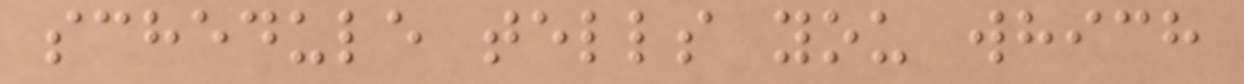schedule tells you which
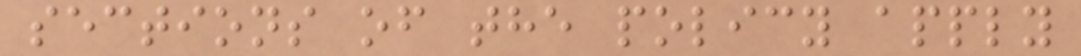sections of the policy apply
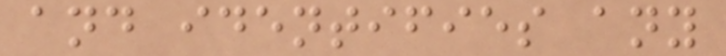and identifies any
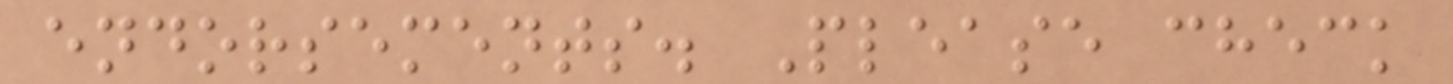endorsements. Please check
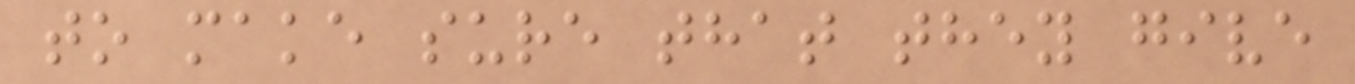to make sure that they give
